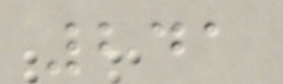241
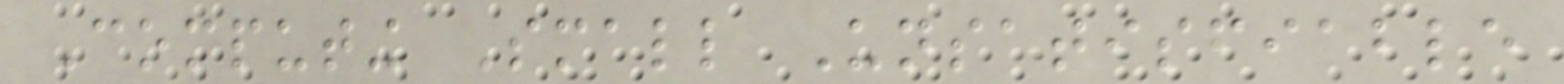Computing Small Unsatisfiable
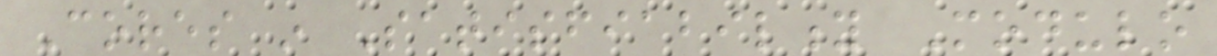Cores in Satisfiability Modulo
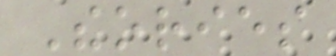Theories
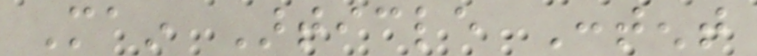Main Article Content
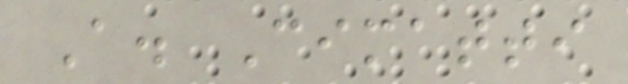A. Cimatti
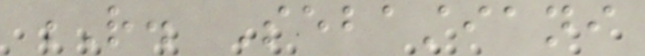R. Sebastiani
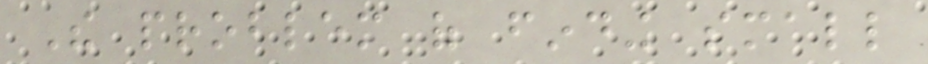The problem of finding small
